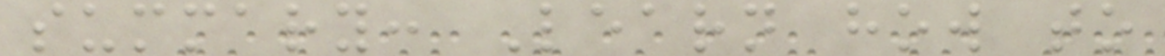summary: Learn how to
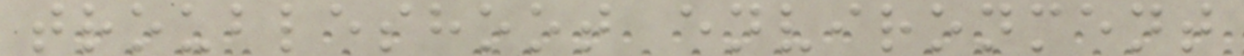troubleshoot environment
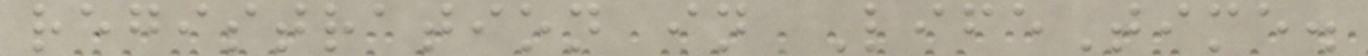registration in LifeTime.
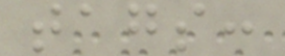tags:
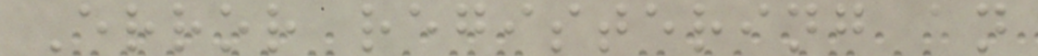Error registering an
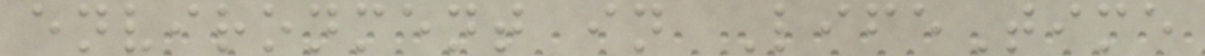environment in LifeTime
